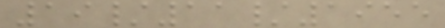19/11/1955
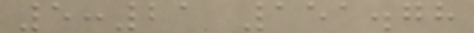5:21 151.78
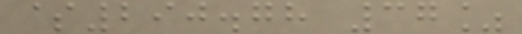$290.78 37%
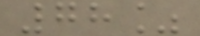78%
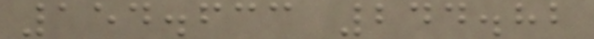154.633 244.82
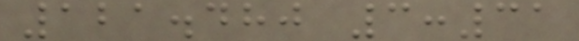121.480 3:31
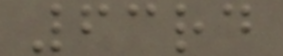63rd
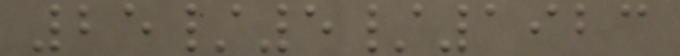25/5/1923
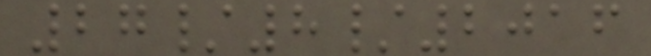27/8/2016
